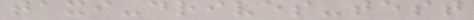taxi-drives-test
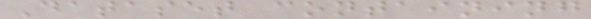Dataset containing
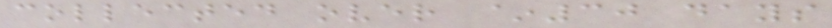collected over ~30 days
